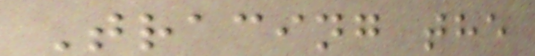Tracing the
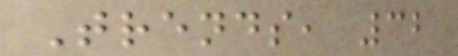Trends, 32
